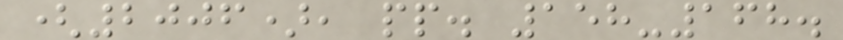(2006), pp. 158-168.
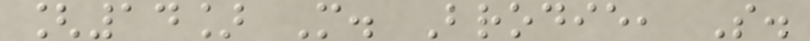[14] M. Brodie, S.
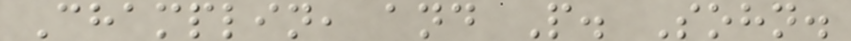Champlin, and P. Sohn.
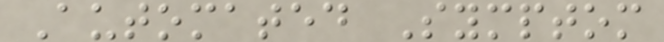Automated Symptom
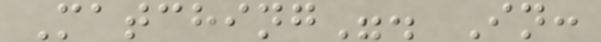Matching". In:
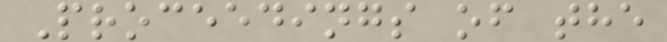Proceedings of the
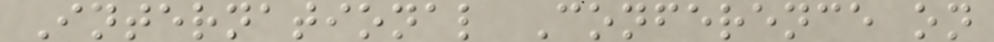International Conference on
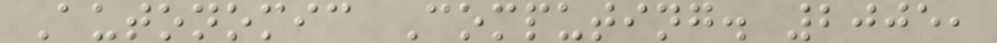Autonomic Computing. 2005,
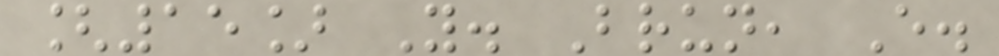[15] Y. Brun, E.
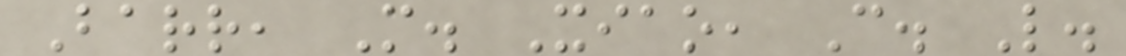Barr, M. Xiao, C. L.
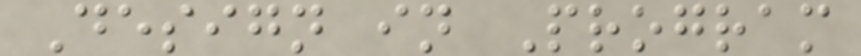Design in Program
